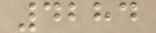4284
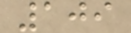109
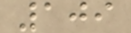109
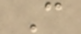C
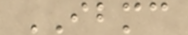IBMC
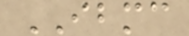IBMC
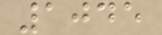1045
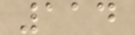114
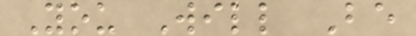You Will Be
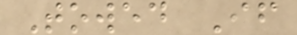Towed If
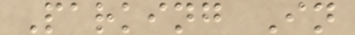Parking In
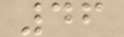46
